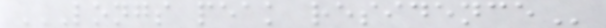LONGS PEAK RESIDENCE
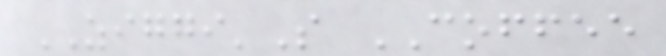ZIGGI'S COFFEE
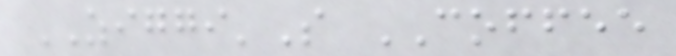ZIGGI'S COFFEE
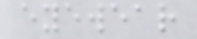eyewear
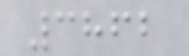3862
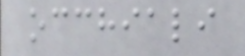occhiali
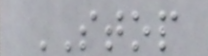STOP
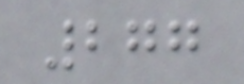277
